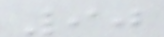90
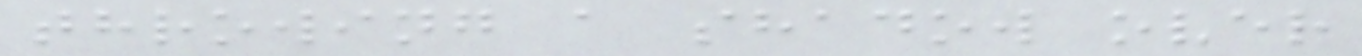throwing a shadow over
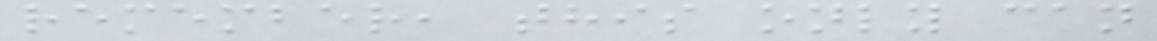remember, this only can
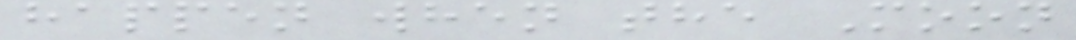happen when the Moon
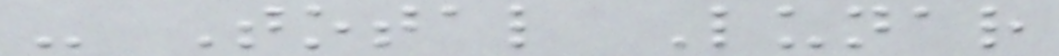- Total Lunar
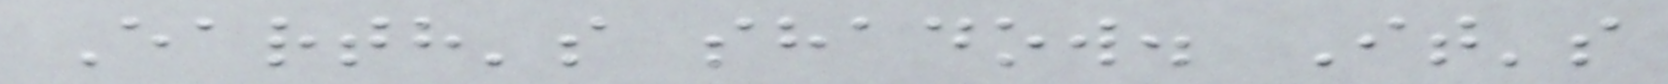Earth's shadow. It's
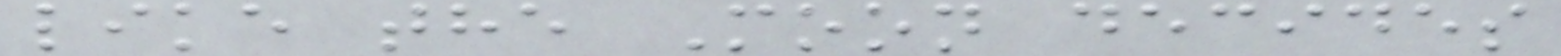like the Moon decides
